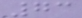73
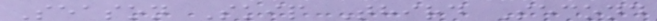Season Skip Third Second
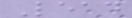Lead
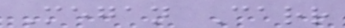Megan Carr
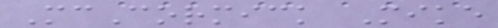McCormick Mike
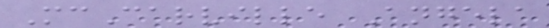McCarville Angela
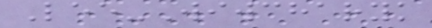Lee-Wiwcharyk
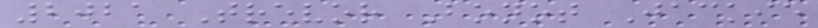2021 Trevor Bonot Jackie
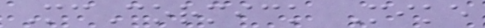McCormick Mike
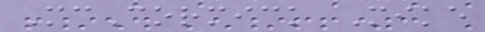McCormick Mike
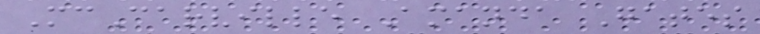McCarville Amanda Gates
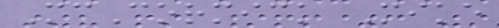McCormick Mike
